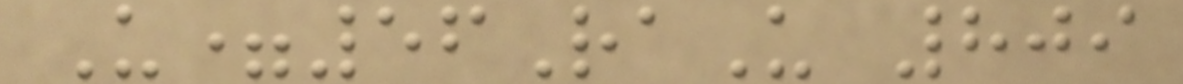U=56RaU 809
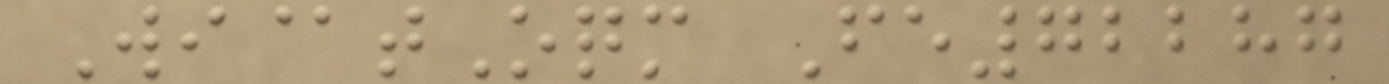Wi@tOqm Fe72287
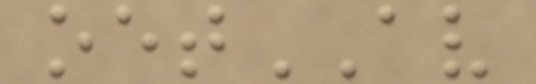oetAV
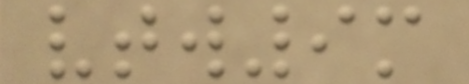vtw9m
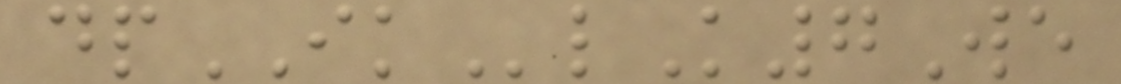dpIKlK7We
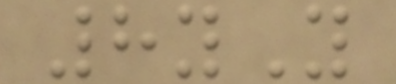8yY
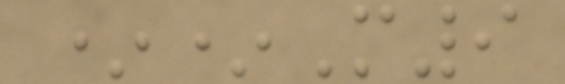**M9
